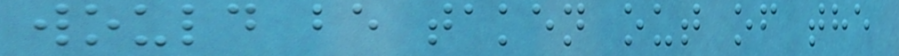would be taken out of the
